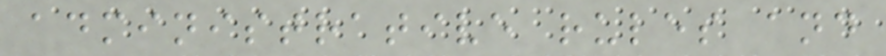administrative rules and
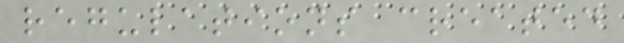regulations created
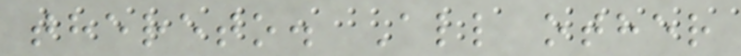thereto. All other
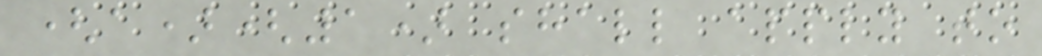(a)(1) shall apply to
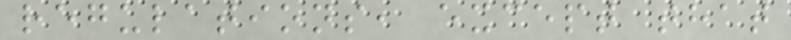regulations, except that
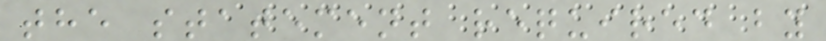the statement required by
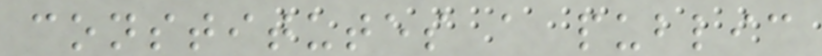constitutes a public
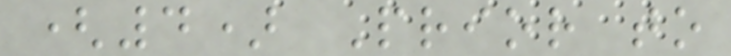(4) Prior to
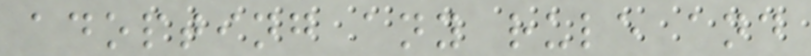adopting any rule and
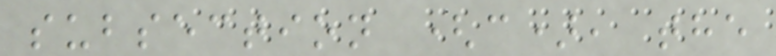subsection (c), the
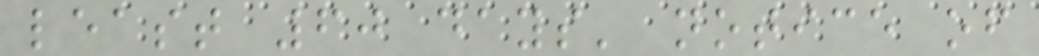least 60 days' notice of
